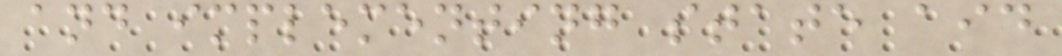and implementing state aid
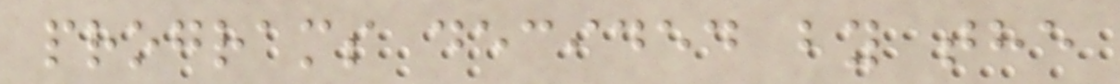programs decided by the
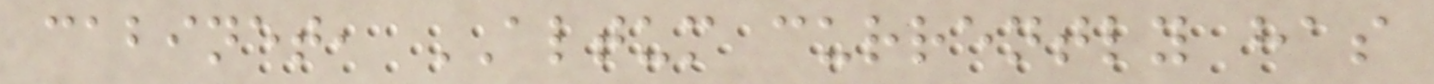cabinet, ALTUM currently has
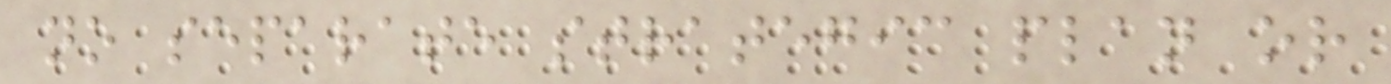no separate strategic plan or
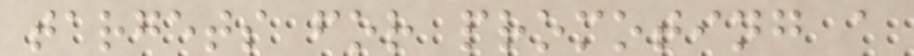targets for promoting a
